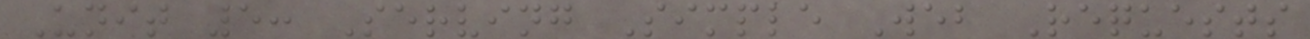Unit 5: Serving Simple Web Requests
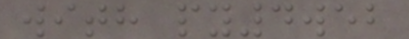with py4web
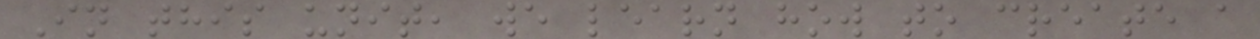In this unit, we learn how to create a
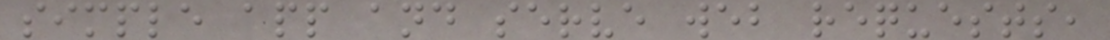simple app and serve web requests,
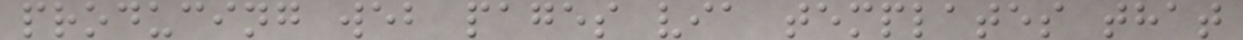producing web pages via templates that
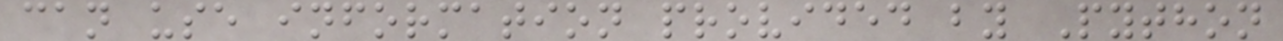can use information provided by Python
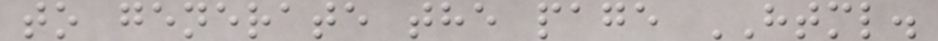to generate the page HTML.
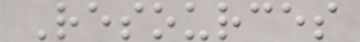Resources
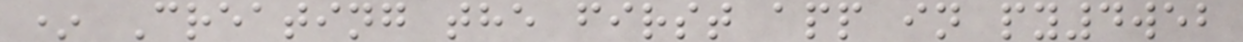* Creating the first app in py4web
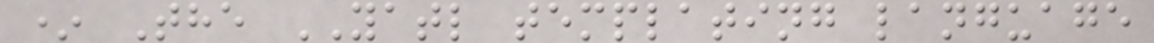* The YATL templating language
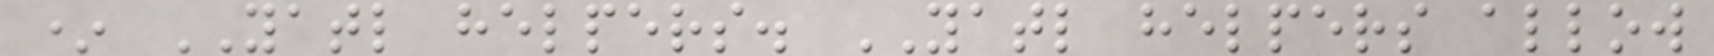* YATL helpers. YATL helpers allow
